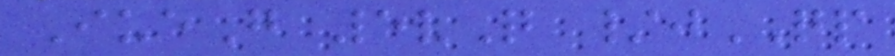IueG 5vQ /jQP
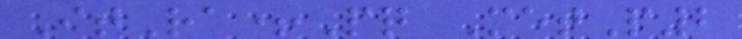ItRa+Pq MetP2
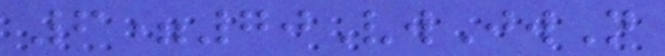6=70VwJwN
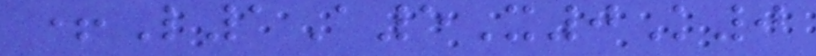+L1A5X0K0
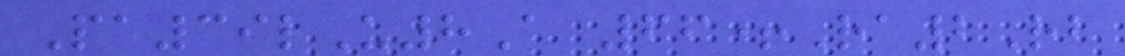Pa39lU8A 66+Ra2Rb
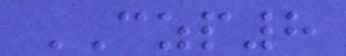CZP8
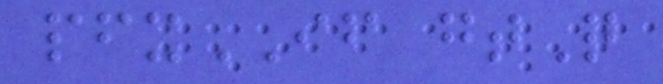pfxIF gtQ
